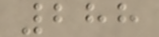288
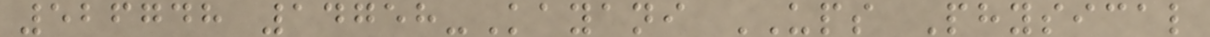526748 14758-Kayani UPS Physical
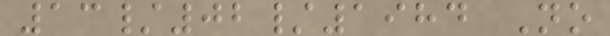13/02/1984 No
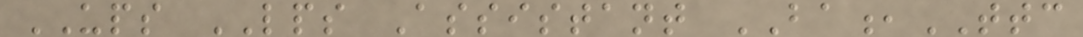UPS LPS Assistant BA,TTC
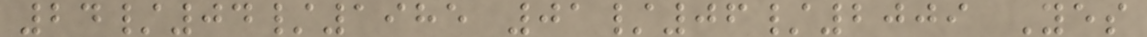24/04/1985 01/06/2009 Yes
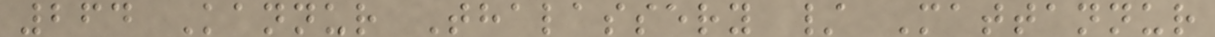264 Kannur Thalassery / Mattannur
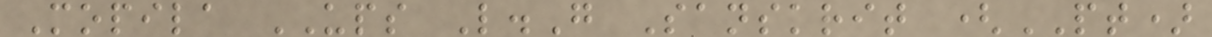Mopila UPS L.G Sanskrit (PT)
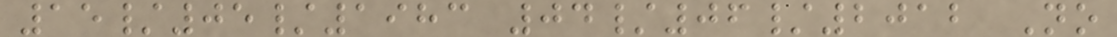15/05/1983 04/06/2012 No
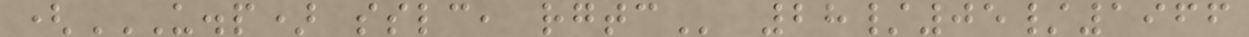(U.P) SSLC, RGTC 28/05/1966
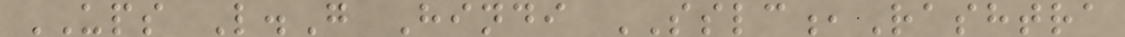UPS L.G Hindi SSLC,Rashtra
